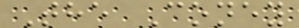The Coney
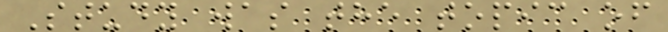Study was the topic of
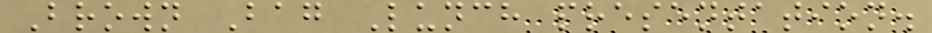Brown Bag Lunch presentation.
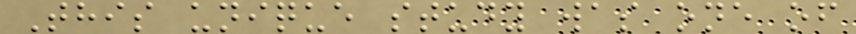This unique study was one of
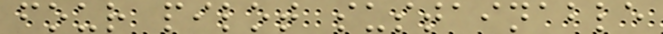four pilot sustainable
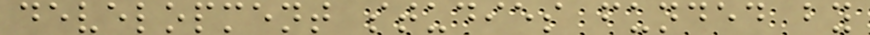development studies funded by
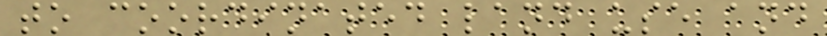to coordinated land use and
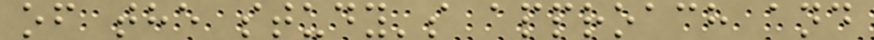of the study's approach and
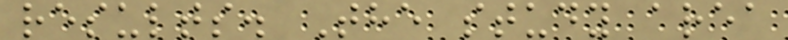results. The study area
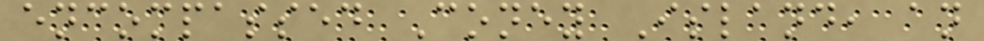encompassed Coney Island, an
